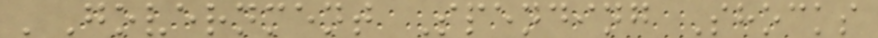'Government Spending Shocks
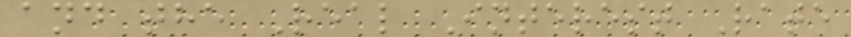and the Real Interest Rate
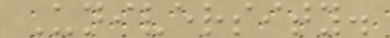University.
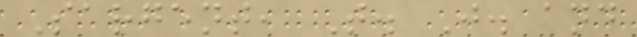Sargent, T. J. and
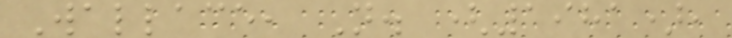Wallace, N. (1981),
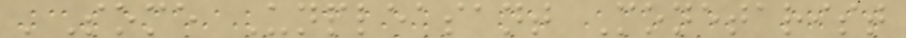'Some Unpleasant Monetarist
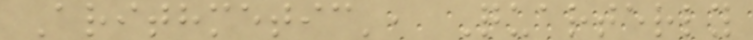Arithmetic', Quarterly
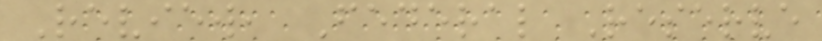Review, Federal Reserve
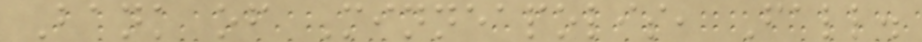Bank of Minneapolis, Fall.
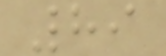89
